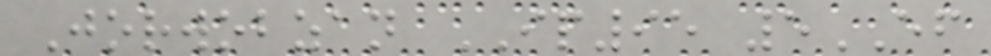Jorwobzan IP95 5EF
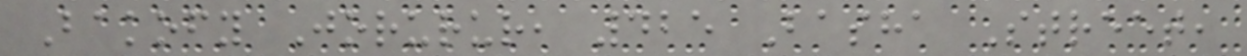Bakofy Jorurur, 425 Basha Street,
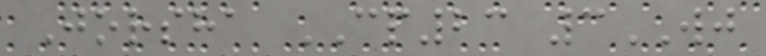Jorsha CP23 3WJ
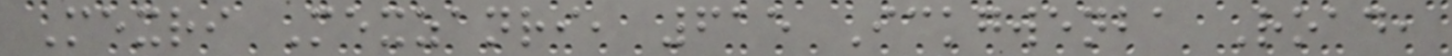Mexri Mexzanri, 615 Ickgwenba Road,
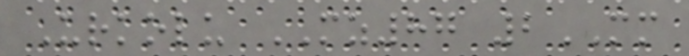Urkolu MZ87 2MM
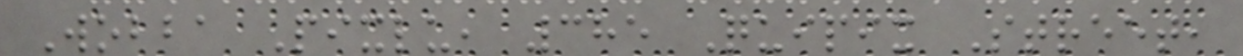Wobba Pixlu, 385 Quipix Street,
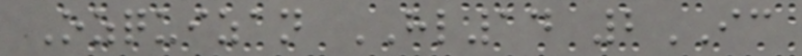Ozquizan HL14 2IC
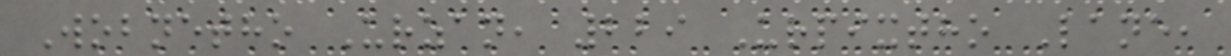Wobnetho Urzan, 229 Urpixtho Lane,
